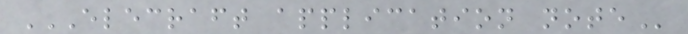ELECRAFT APPLICATION NOTE
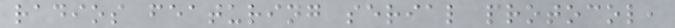radios featuring serial protocol,
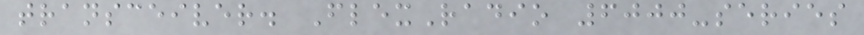transceiver. FlexRadio 6000-series
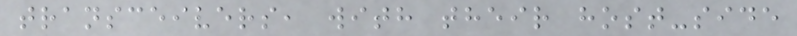transceivers, with their host-side
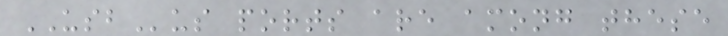USBus ports are among these
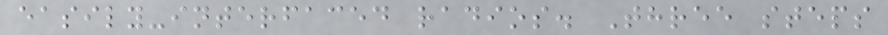easily-interfaced radios. Three steps
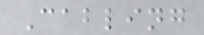Cabling
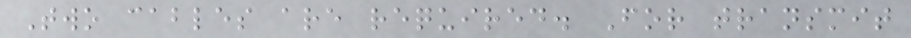Two cables are required. For transmit
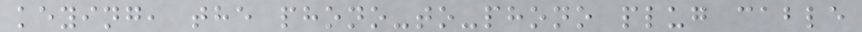keying, the phono-to-phono plug cable
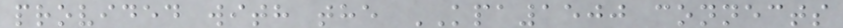provided with the KPA1500 connects
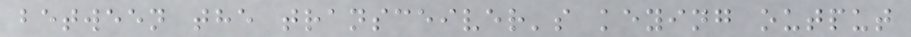between the transceiver's keying output
